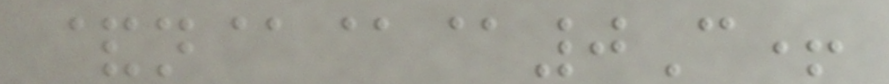&n@@@0C+
